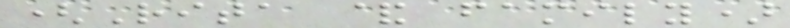(Rita & family)
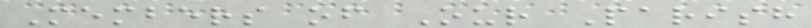Members of Our Parish
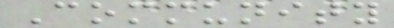Community
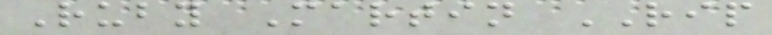Ruby Martin RIP
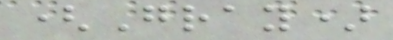(Gray)
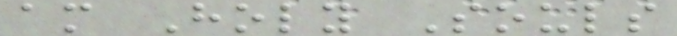am Holy Souls
